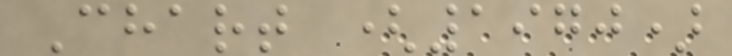Chart (1970)
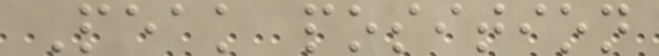Peak position
